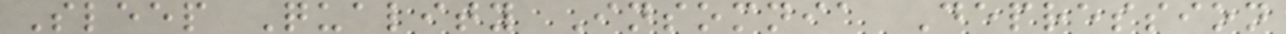Sleep Quality Insomnia Depression
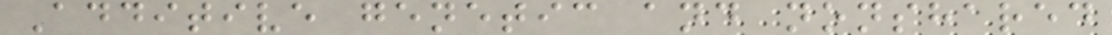Additive genetic and nonshared
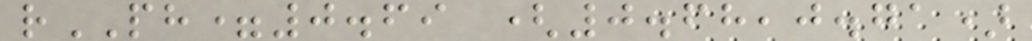rPH=0.69 (0.68,0.71)
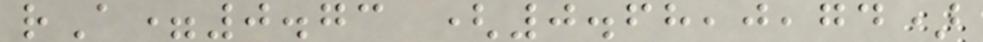rA=0.73 (0.68,0,74)
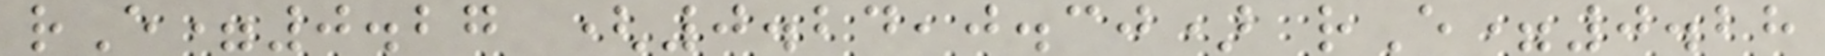rE=0.27 (0.24,0.30) rE=0.28
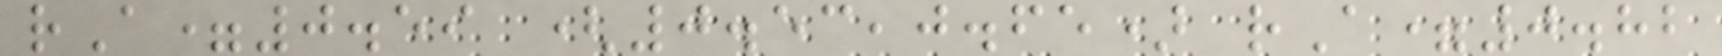rA=0.59 (0.53,0.65) rA=0.82
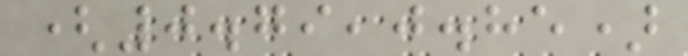(0.79,0.85)
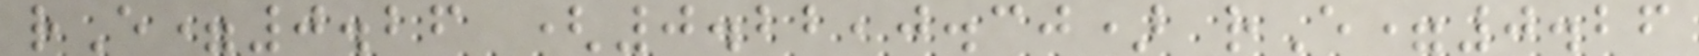rE=0.26 (0.22,0.30) rE=0.26
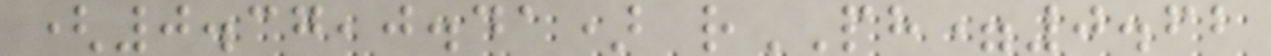(0.37,0.41) rPH=0.62
